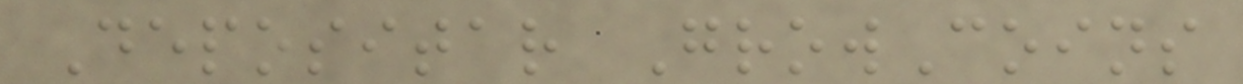Depositar GrowCoins
